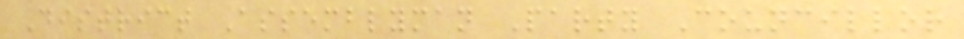District Assemblyman Party Councillor
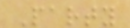Party
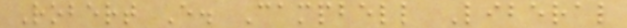Robert E. Campbell Liberal
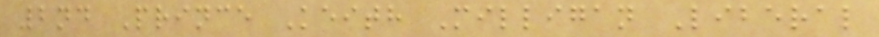2nd Prince Keith Milligan Liberal
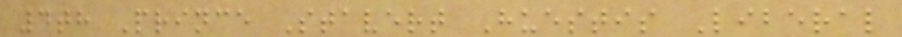4th Prince Stavert Huestis Liberal
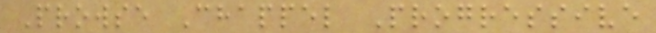Prowse Chappel Progressive
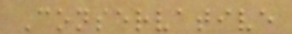Conservative
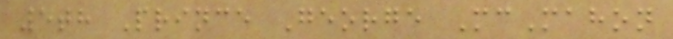5th Prince George McMahon
